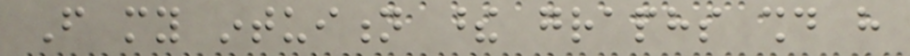From my intuition these graphs should have
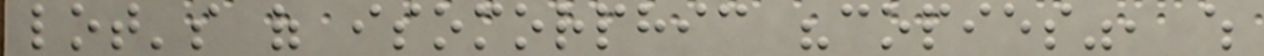lot's of isomorphic "copies", which
